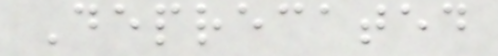Deprecated
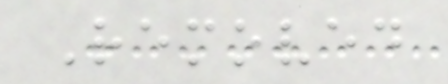Removed
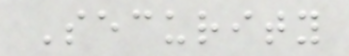Security
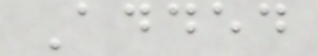Added
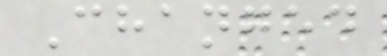Changed
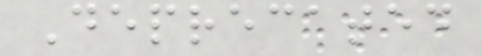Deprecated
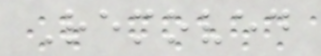Removed
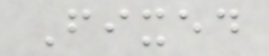Fixed
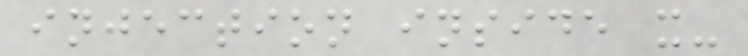injection inside x-
